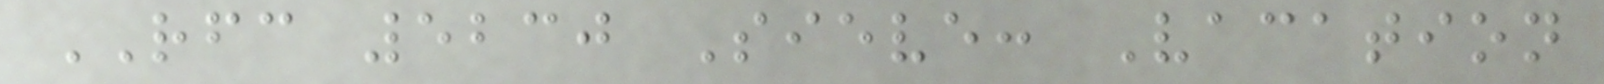RFC 5230 Sieve: Vacation
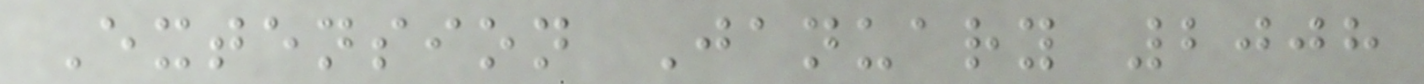Extension January 2008
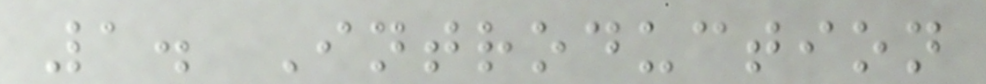1. Introduction
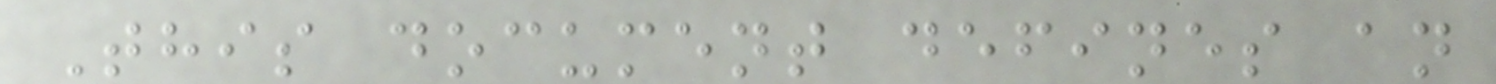This document defines an
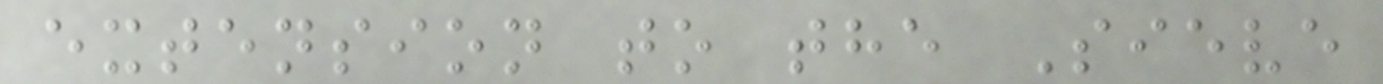extension to the Sieve
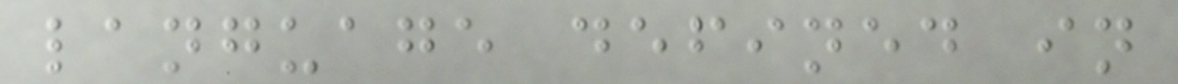language defined in
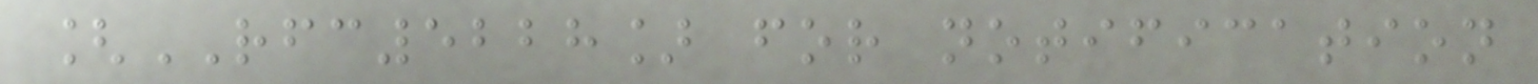[RFC5228] for notification
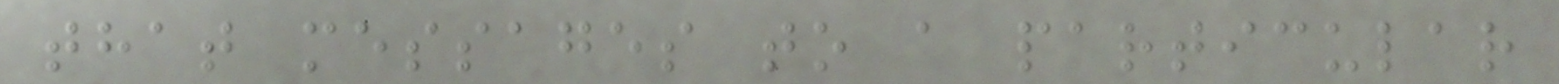that messages to a particular
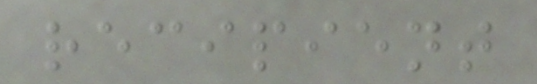recipient
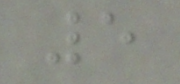5
